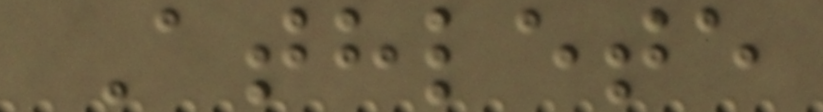Athlete
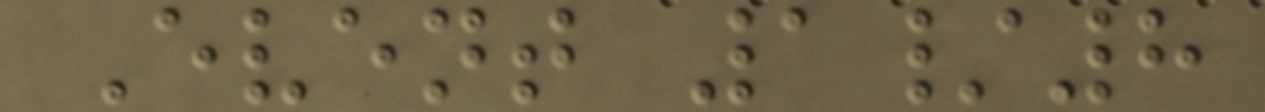Event 1/8
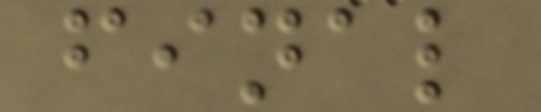final
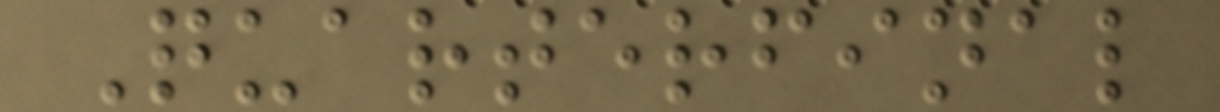Quarterfinal
